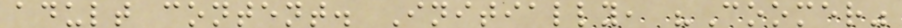adult content. Initially, "Coomer"
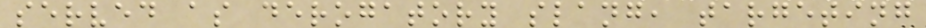served as derogatory slang, targeting
